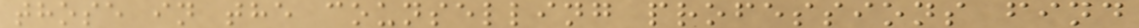those in the counselling professions find
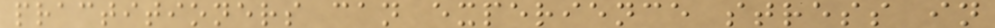practitioners can experience stress in
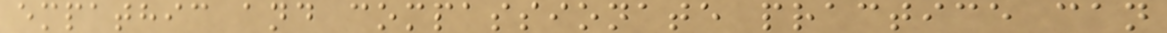empathic and compassionate practice can
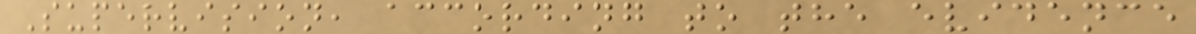Supervision, according to the evidence
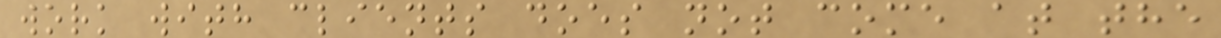work with clients does not come at the
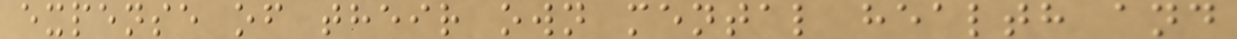expense of their own mental health and
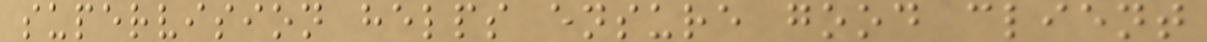supervision helps ensure good client
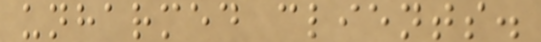unharmed clients.
